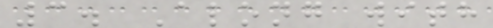3. Along with
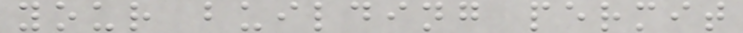your building permit
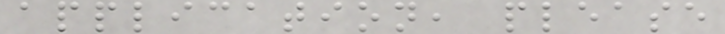application, please
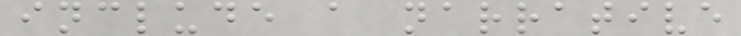include a narrative
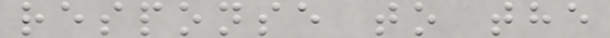response to the
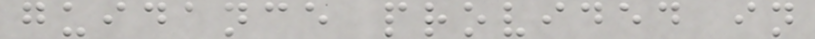guidance provided in
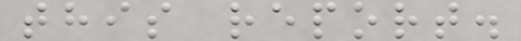this report.
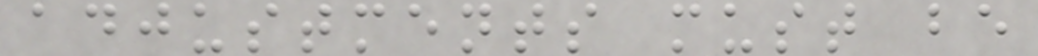adjustments must be
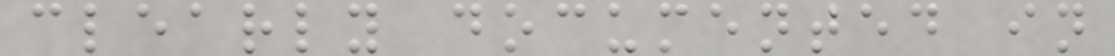clearly documented in
